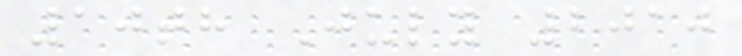10th July 2010
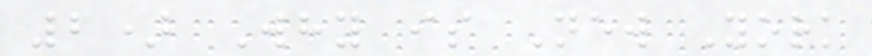2) Why is New York
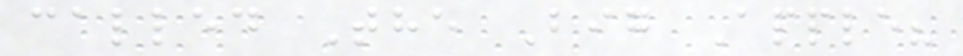called The Big Apple?
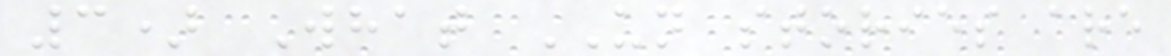3) What UN stories are
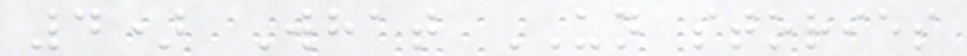4) What UN stories
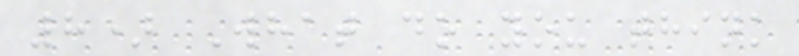8) What do you think
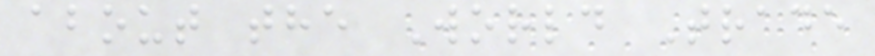about the World Trade
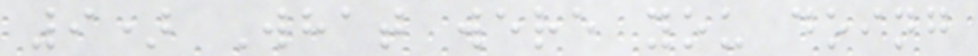9) What were you doing
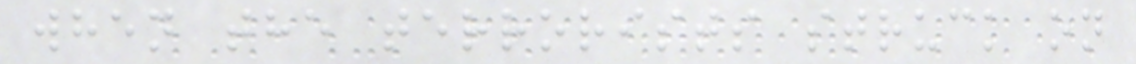when the terrorists struck on
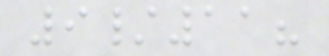9/11?
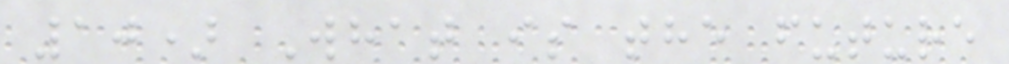10) What is the future
